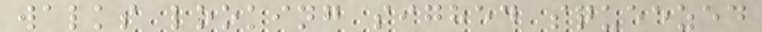walks looking sighed squeezed
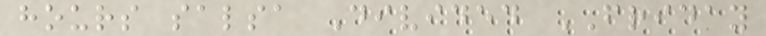hours salsa Divided FRIDAY
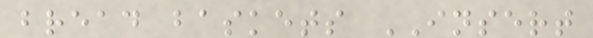bread baskets INSERT
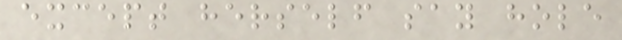except herself say hole
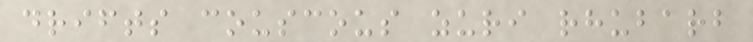drifts couscous zuri rhubarb
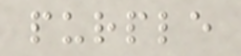purple
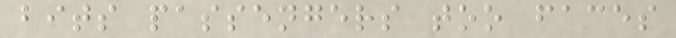bits passengers too faces
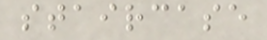staircase
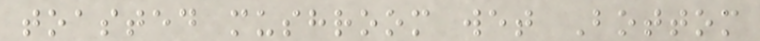toasted mushroom wet Bottom
